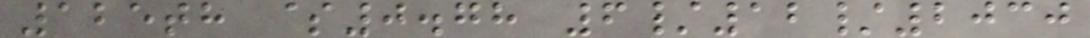125th $0.78 6/12/2030
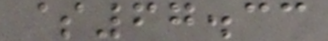$67.33
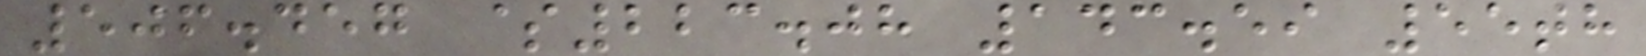506.457 $223.08 143.59 55th
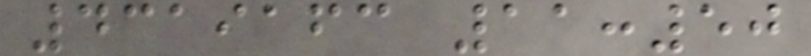4319163 11:50
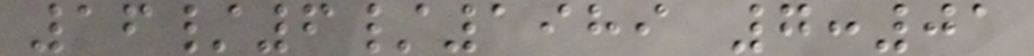16/6/1989 7:01
